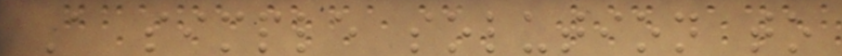A simple solution to
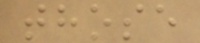those
